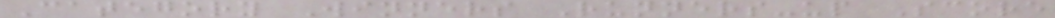Category Winners Runners-up Score
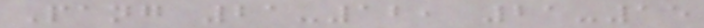Pang 21-12, 21-15
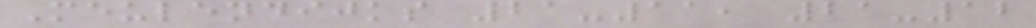Meulendijks 21-11, 21-12
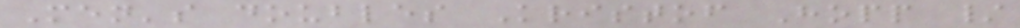Men's doubles Kristof Hopp /
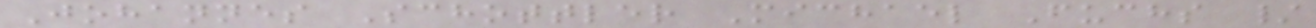Johannes Schottler Michael Fuchs /
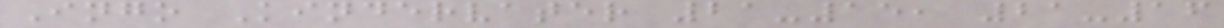Ingo Kindervater 21-15, 21-16
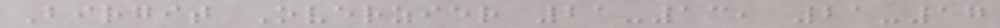Birgit Overzier 21-13, 21-17
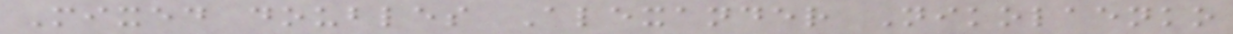Mixed doubles Alexander Nikolaenko
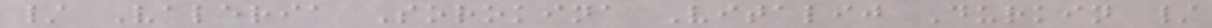/ Valeria Sorokina Vitalij Durkin /
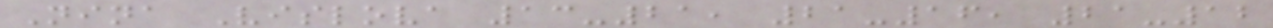Nina Vislova 13-21, 21-16, 21-12
